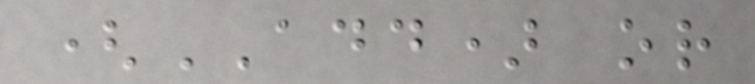(ADD) or
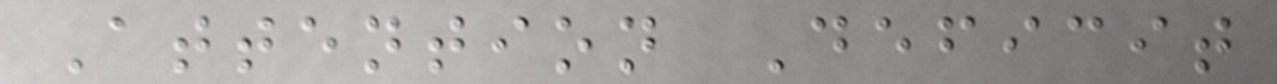Attention Deficit
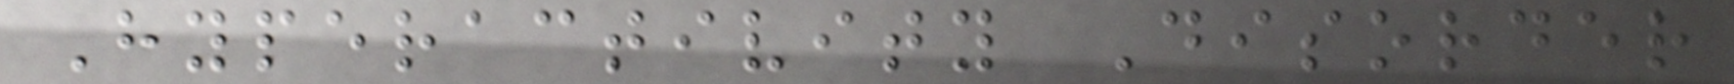Hyperactivity Disorder
